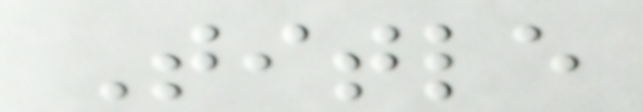Title
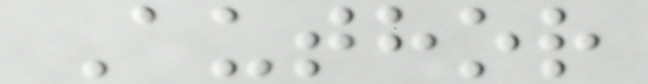Author
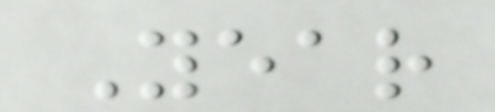Year
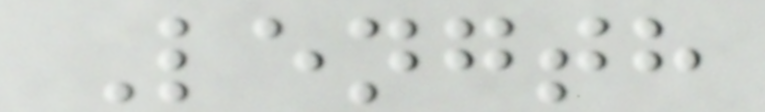Length
